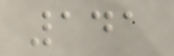141
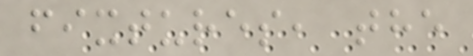fixtures, the
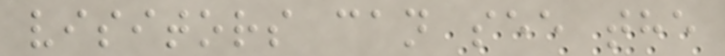visitors can see the
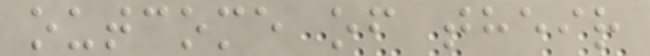outcome of their
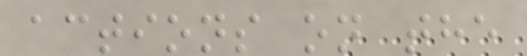actions on the
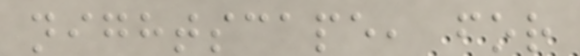nightscape, for
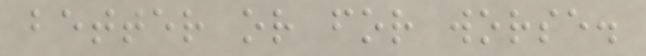better or for worse.
